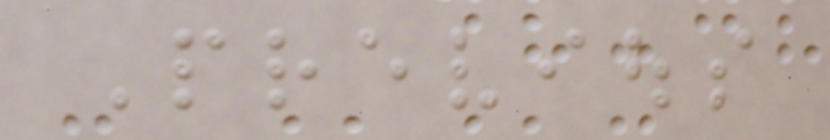Previous
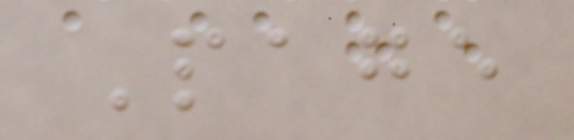Page
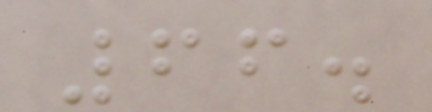66.
